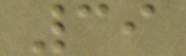39
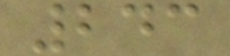243
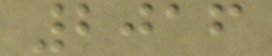2016
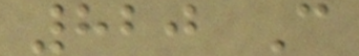820 C
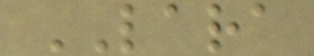LARA
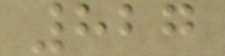827
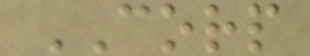CORP
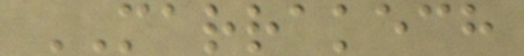MARRAKECH
